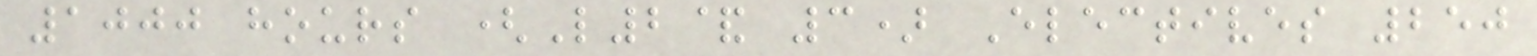1000 hours (L2& 3) Electives 250
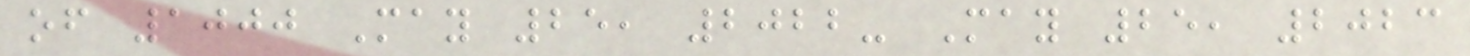of 1000 May 25, 2022- May 25, 2023
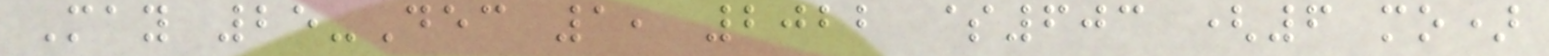May 25-Dec 1, 2022 $603 (6 mo)
